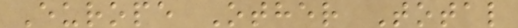Europe Other Total
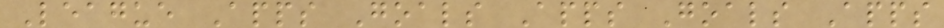League Apps Goals Apps Goals Apps
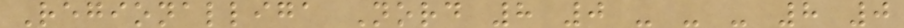Regionalliga Nord 8 0 - - - 8 0
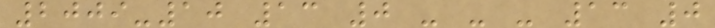2009-10 13 0 - - - 13 0
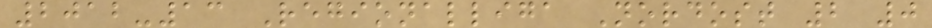2012-13 Regionalliga Nordost 2 0
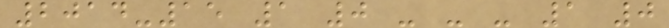2014-15 1 0 - - - 1 0
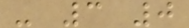- 3 0
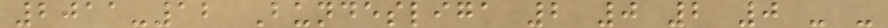2011-12 Bundesliga 2 0 2 0 - -
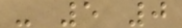- 5 0
